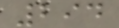294
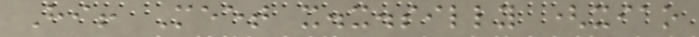Hi! Meet x.x.silly (xiao
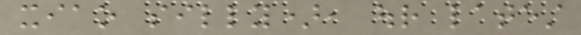xiao silly), our latest
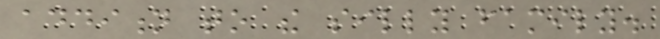addition to the silly family.
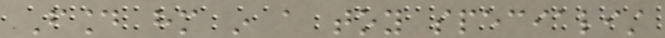Found him in a toy specialist
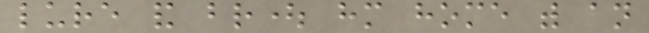lure and brought him home with an
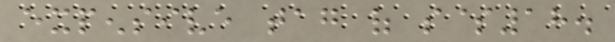expensive tag of s$18.
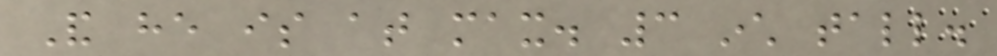And he is at max. 3 inch tall.
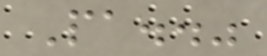Pa.."
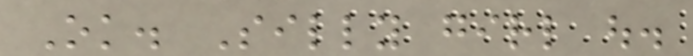Ok. Silly girl out.
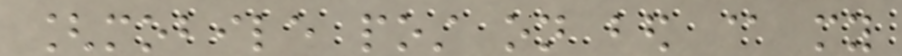[mobile post on bed @ my
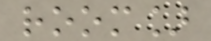room]
